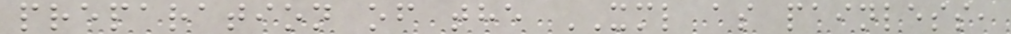preparation of the XML as painless,
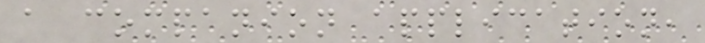a companion application,
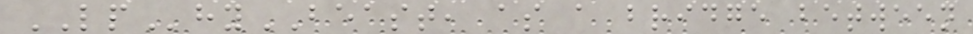LPhyBEAST, as a bridge between
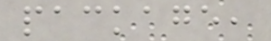package,
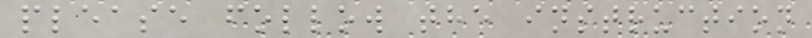please follow the instruction
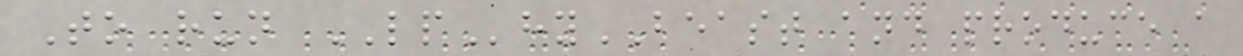To run LPhyBEAST and produce a
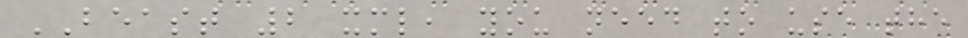BEAST 2 xml, you need to use the
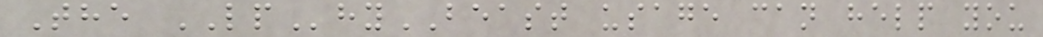The LPhyBEAST usage can help you
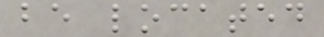be located
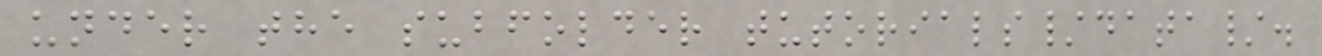under the subfolder tutorials/data/.
